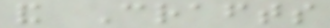and Crafts
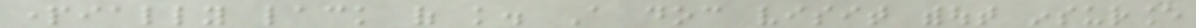partially lack of knowledge. A doc visit without insurance
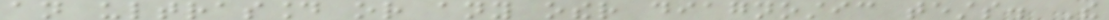an ultrasound or any other diagnostic tests. The
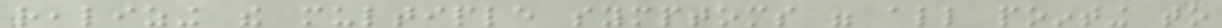realizing the multiple symptoms were all pointing to
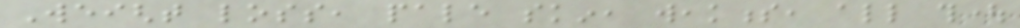Weight loss, pale skin, weakness, all thought
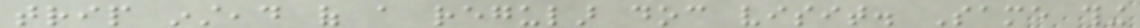trip instead of a regular doc visit. Same thing
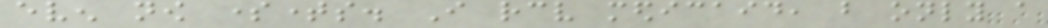even now sometimes. I receive medicaid, but only a
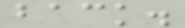back.
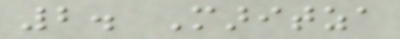2. Maritza
